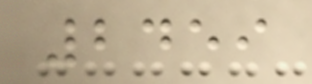2459
